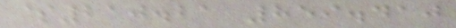$210.21 859.410
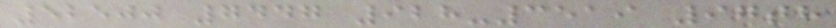52500 7447 928-3519 97th
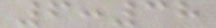6:38
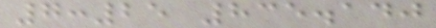7:25 835.140
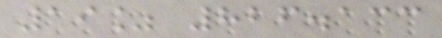19% 826.133
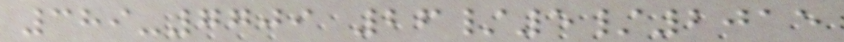389-7709 26/5/2015
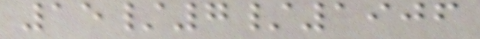15/7/1906
